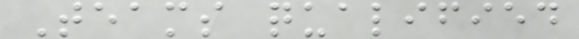Teams qualified
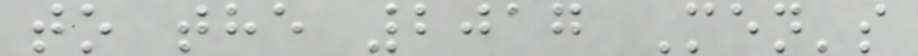to the 2017 Men's
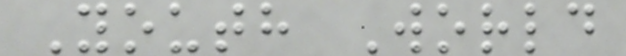Youth World
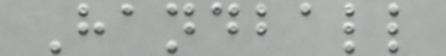Handball
